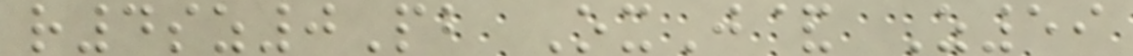r4sz0Pb OxJ& Z59
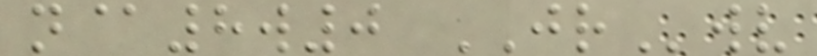n@8w0 JRwv
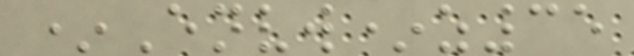*Envw*z35
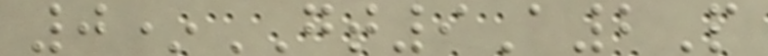0*GT9A2P
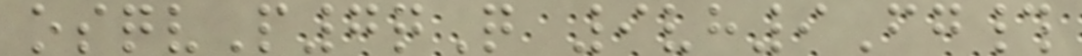osqvP7qQ 9vh9Fg#
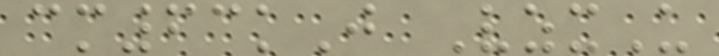cm63kJ VzxU
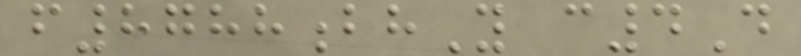f8788bhY c4D
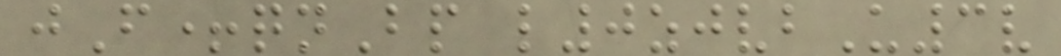jF+qnBp l0zjvbU3v
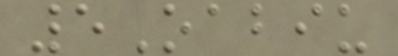5Oabiu
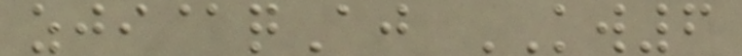zji@qAj KW6
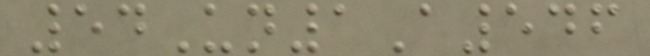54Un1A546
